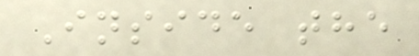Inside the
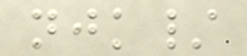njk/
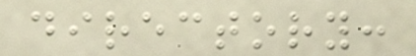directory:
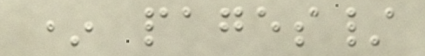* pages/
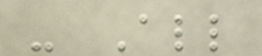- All
